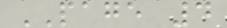PAGE 4
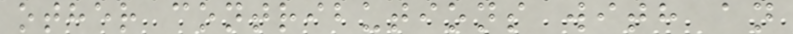other contributions with an
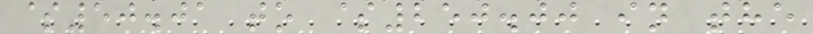$50.01 to $250.00 in the
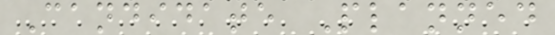Candidate Planned
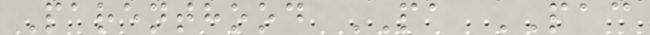Parenthood PA PAC
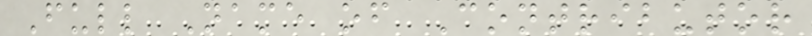Full Name of Contributor
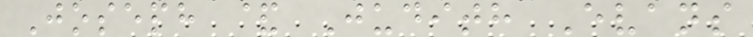Joseph & Judith Evans
